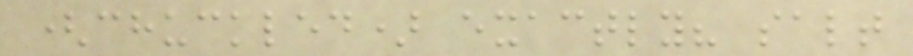(chuckled) exactly? salt
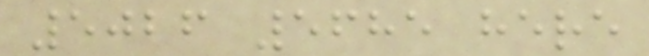5026 5685 here
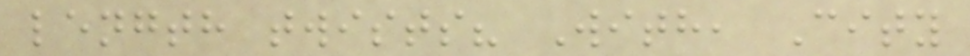length twists? With, City
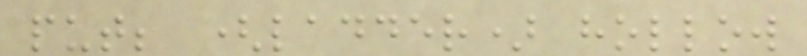put; (ladder) hollow
